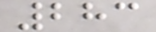283
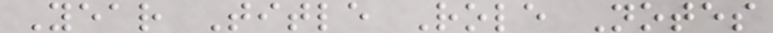Year Title Role Notes
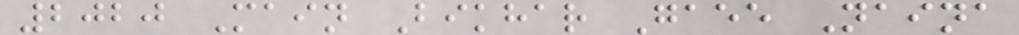2020 Main Bikhar Gaee Naina
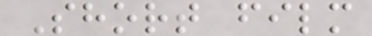Short film
